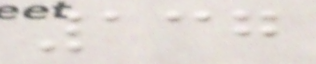137
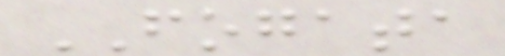FOGATA
